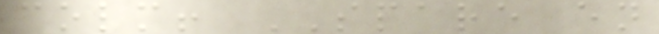colm! SPARE en
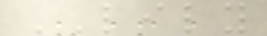LILY
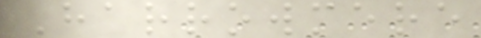Harrowmere
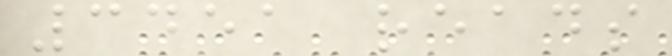3451 reads
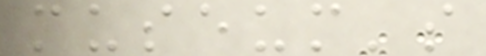museum's
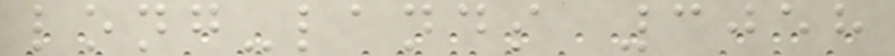long-lands 3058
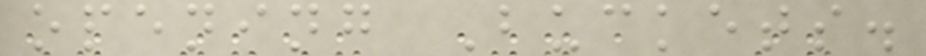opening Buckets.
